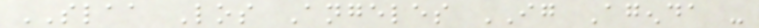SLAA Los Angeles IG Agenda -
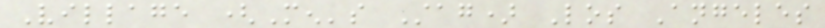Village (Men's Stag) Los Angeles
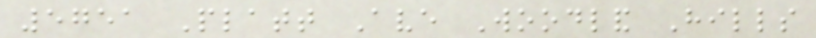5751 Platt Ave Woodland Hills
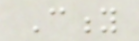City
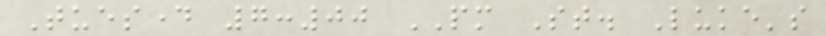Tuesday 7:00 PM St. Luke's
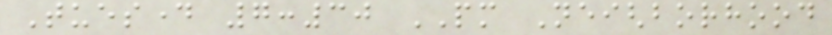Tuesday 7:30 PM Neighborhood
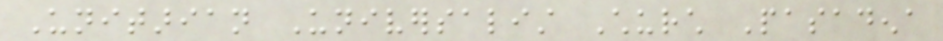Unitarian Universalist Church Pasadena
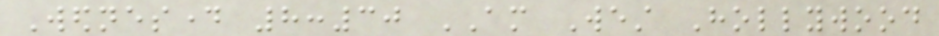Wednesday 8:30 AM West Hollywood
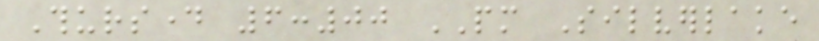Thursday 6:00 PM Silverlake
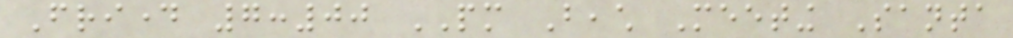Friday 7:00 PM Beach Meeting Santa
